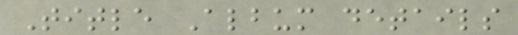Title Album details
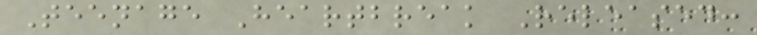Teenage Heartbreak Released:
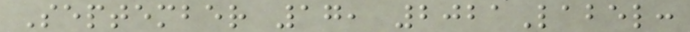September 17, 2021Label:
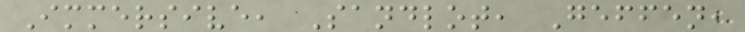Immersive, Sandlot, Geffen,
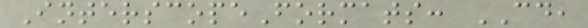InterscopeFormats: CD,
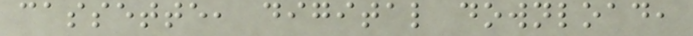cassette, digital download,
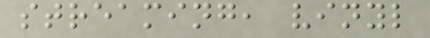streaming, vinyl
